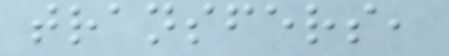transfers,
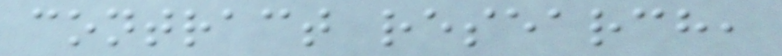contract research,
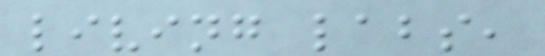living labs,
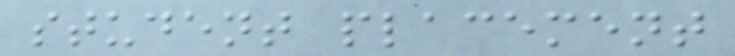student placement
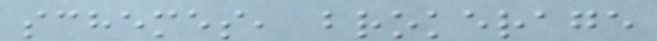schemes, brokerage
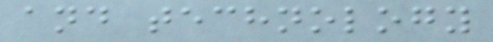and technology
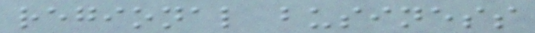regional business
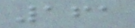161
